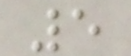5
